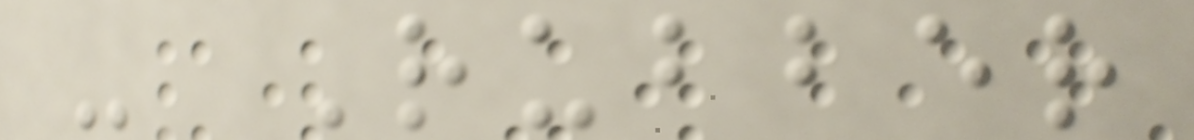- Rubber
